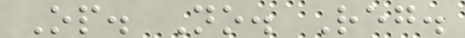Op. No. Reg.
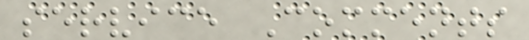service Comments
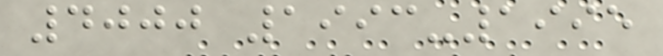4000 1993-1995
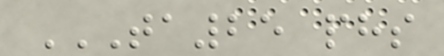TA25 PHS
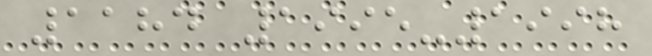1184 1995-1998
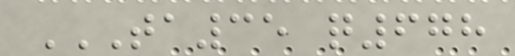TA35 Q678
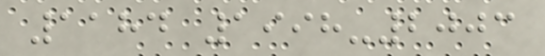1184 1998-2003
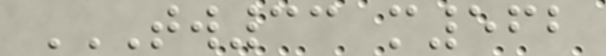TW33 M562
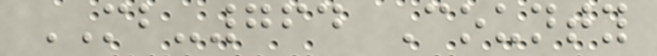MB-764 County
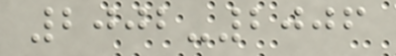2002-2006
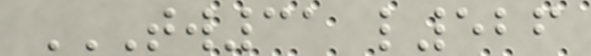TW31 L526
